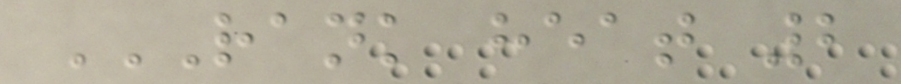RANK HEAT 2
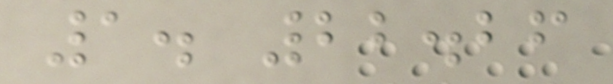1. 22.26
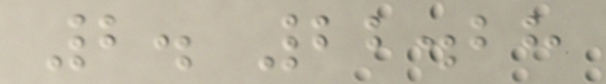2. 22.28
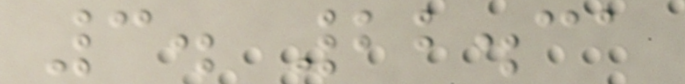3. 22.31
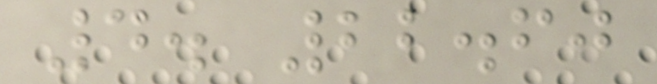4. 22.60
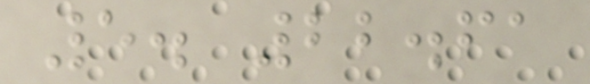5. 22.61
